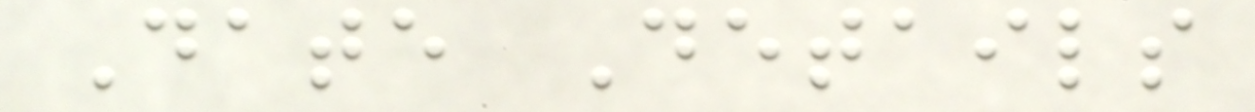Date Details
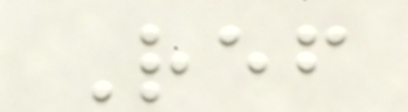Ref
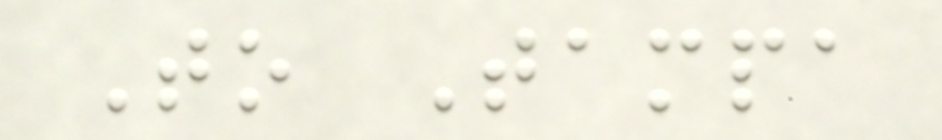To Tampa
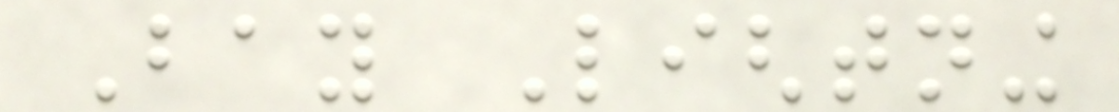Bay Lightning
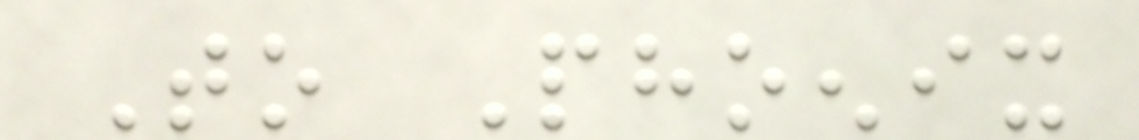To Phoenix
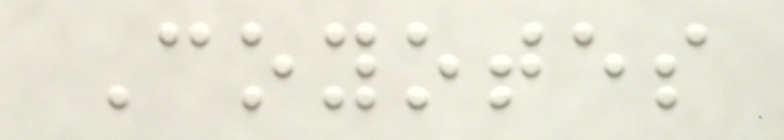Coyotes
